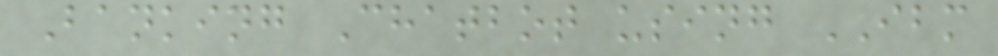Banking Chatbot using IBM
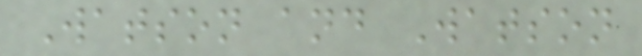Watson and Watson
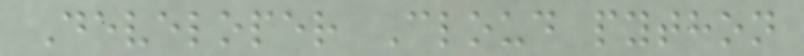Developer Cloud python
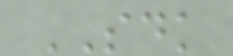SDK
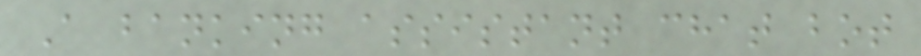A banking assistant chat bot
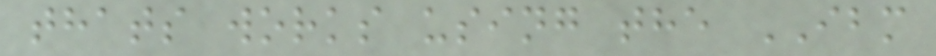thats works using the IBM
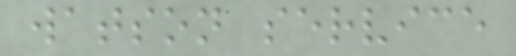watson service
